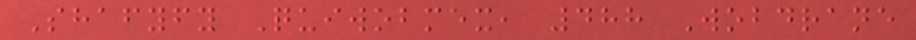Shafyfy Quiwobmex, 488 Wobdrane
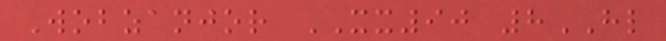Wobzanjor XX90 8HL
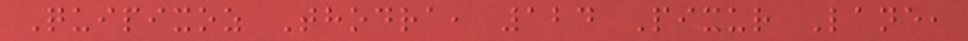Quipixoz Thodra, 124 Pixur Lane,
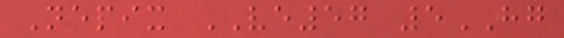Nepix VE57 5HG
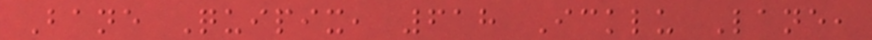Bane Quipix, 618 Icklu Lane,
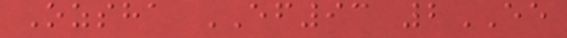Ozsha EF93 2EE
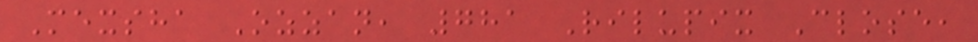Mexsha Ozzan, 781 Rilupix Close,
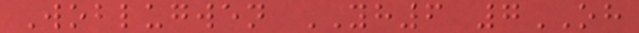Woblugwen YH6 7OH
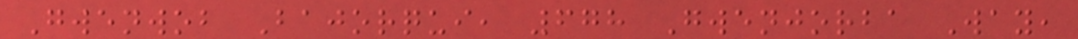Gwenwob Bajorqui, 678 Gwenjorba Way,
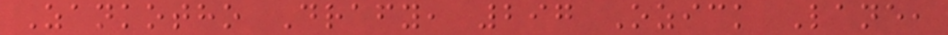Zankotho Drafy, 297 Ozick Lane,
